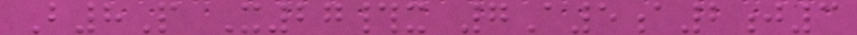B8P X27#x 7A5a2j3
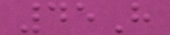45H
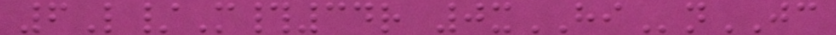6L/M#34r 0xHInJC
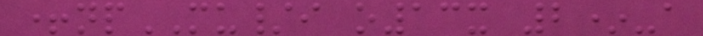+npMU/i o13x 2*-a
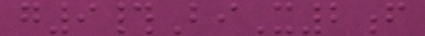g9#BiX2f
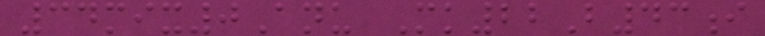34mix0Anu Mk22B43i
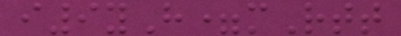i9yH=mRtt
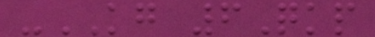-KG 6Qkp
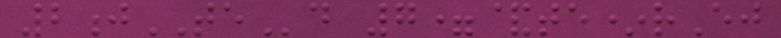2jTEd 7=&te*rEj
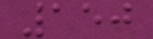150
